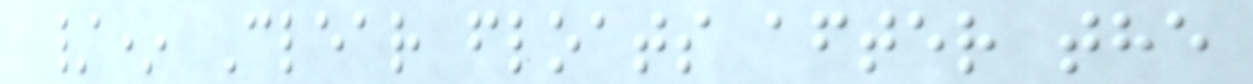/* Clear floats after the
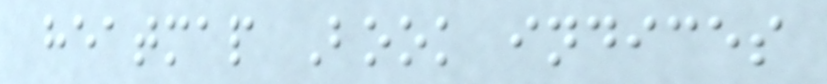heatmap Book indices
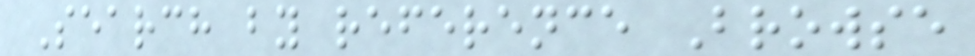Search by reference Browse
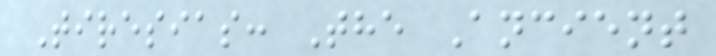Tiresias: The Ancient
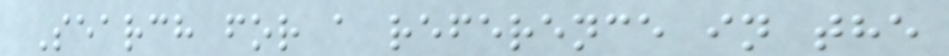Search for a reference in the
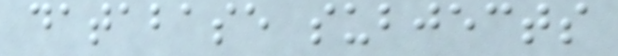database subjects
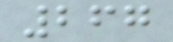267
